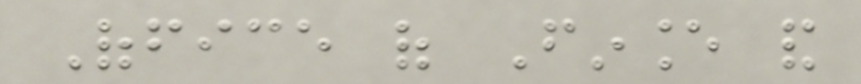Office of Finance and
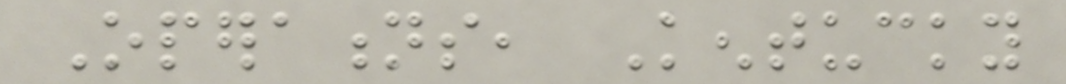Operations, Kentucky
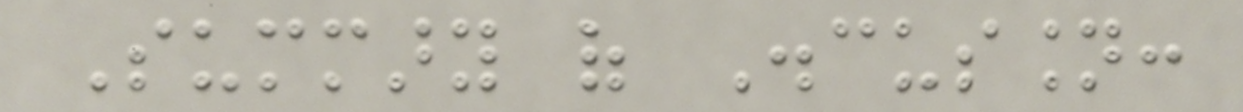Summary of Discussion:
